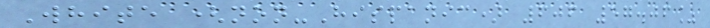White (non-Hispanic) 606 57.06%
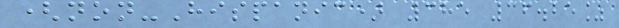(non-Hispanic) 385 36.25%
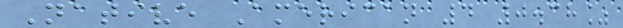Native American 4 0.38%
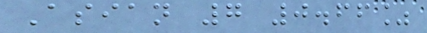Asian 7 0.66%
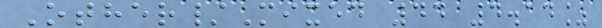Other/Mixed 44 4.14%
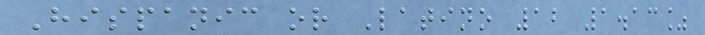Hispanic or Latino 12 1.13%
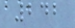242
